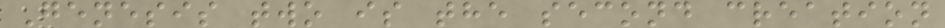Genesis two is the second creation
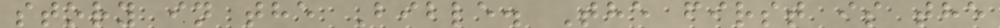story in the Bible. The first is the
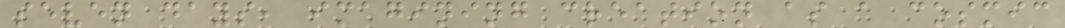seven days, imagining creation as a cosmic
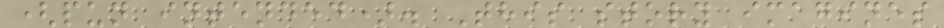(pun intended). This story imagines
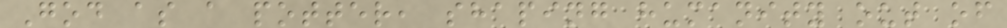God as a potter, shaping humanity out of
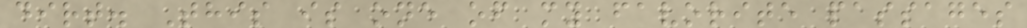dirt. This is one of my favorite passages
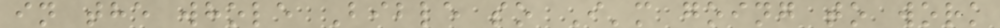in the whole Bible so I'm going to work
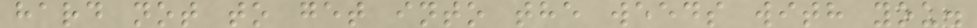hard not to get into the weeds with you.
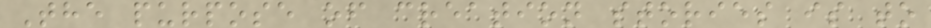The purpose of creation stories is to
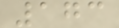173
